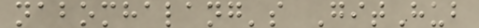nabomhalang's GitHub
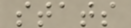stats
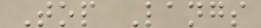Top Langs
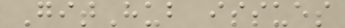GitHub issues
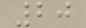20
